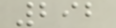292
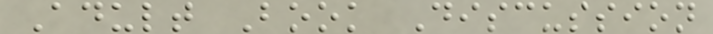Adult Book Discussion
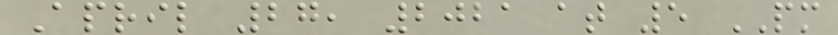April 27, 2021 at 5 PM
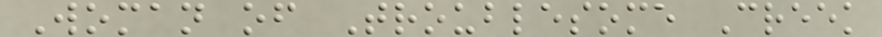Woman of Troublesome Creek
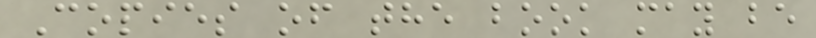Copies of the book may be
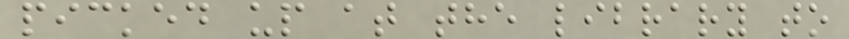picked up at the library to
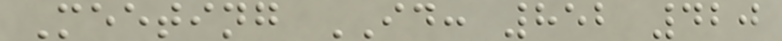Meeting ID: 852 420
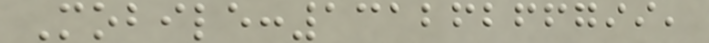Mobile:13126266799,
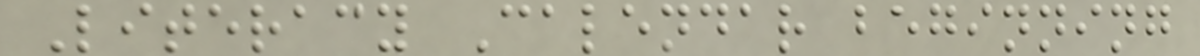Literacy Calendar beginning
